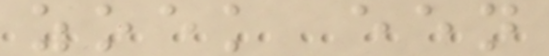zoek een
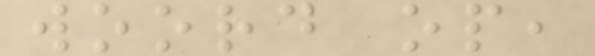woord op,
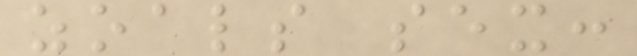zoals sex:
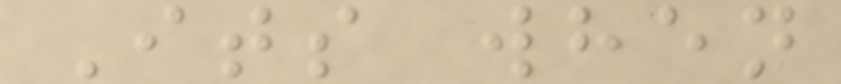Its when
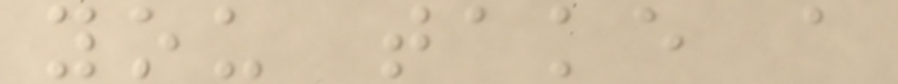you take a
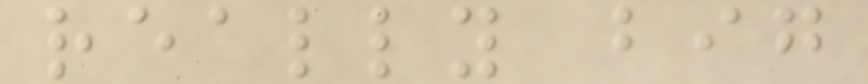really big
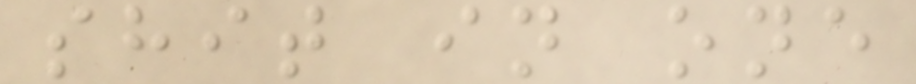shit in one
